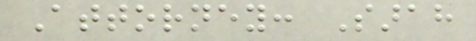Attorney: Sarah
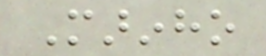Marinho
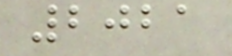2021
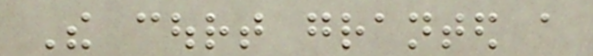The court granted a
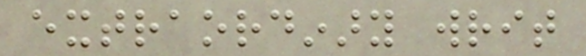extraordinary writ
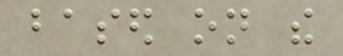based on the
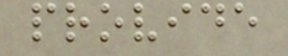provide
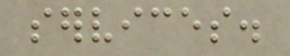services.
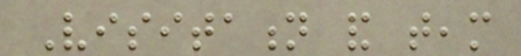Visitation and team
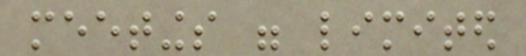meetings were limited
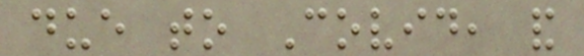due to Covid, and
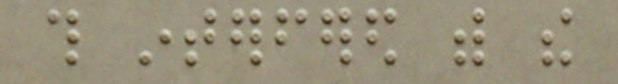this interfered with the
